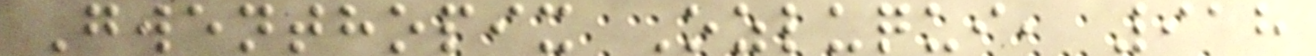Gwenthopix Ozluqui, 918
